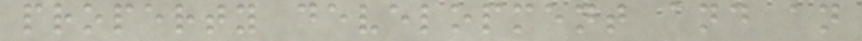property development and an
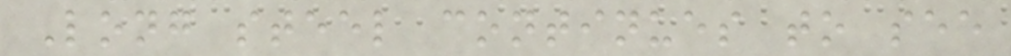Long steel continues to see
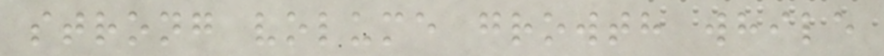strong volume growth while
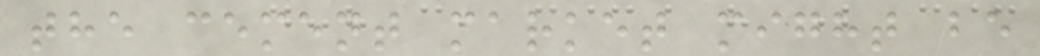the cement market might be
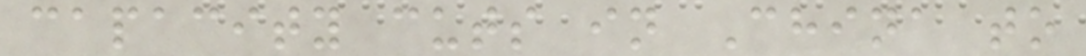capacity cuts in China to
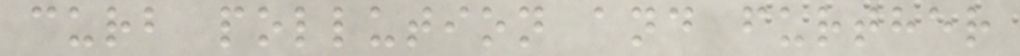curb pollution and further
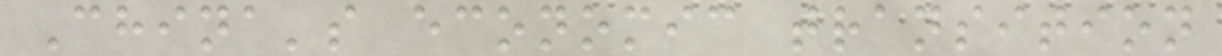China's economic transition
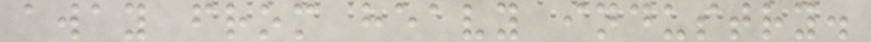away from heavy industry.
